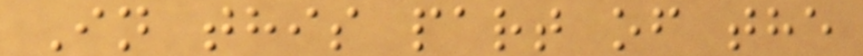In this part of the
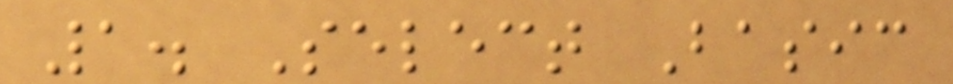1. Select Basic
